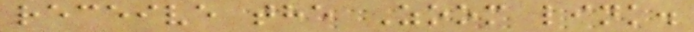receive the Zoom link.
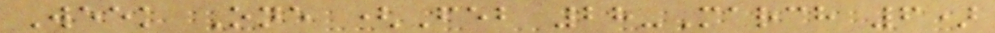Week One (Feb 28-March 6)
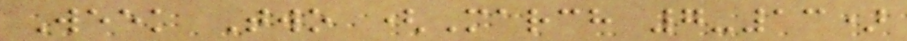Week Two (March 7-13)
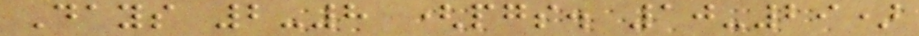Days 2-8 (pgs. 10-29)
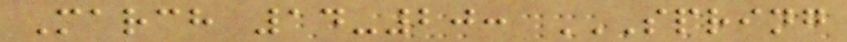March 14-20: SPRING
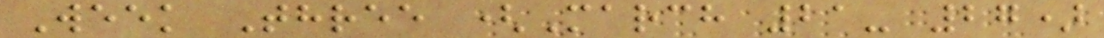Week Three (March 21- 27)
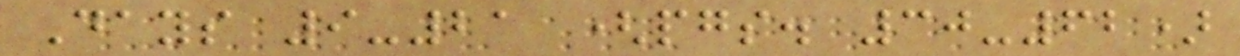Days 9-21 (pgs. 30-62)
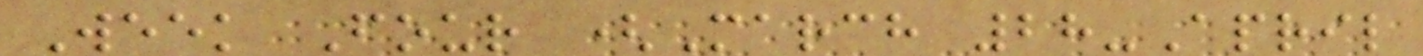Week Four (March 28-April
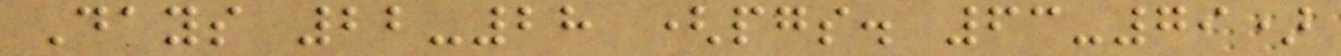Days 22-28 (pgs. 63-79)
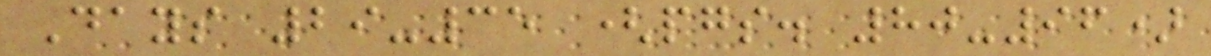Days 29-35 (pgs. 80-96)
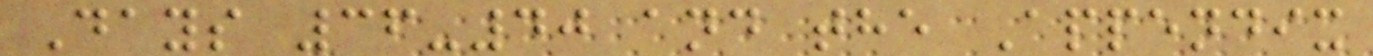Days 36-40 and the Appendix
